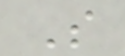S
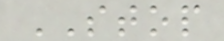STOP
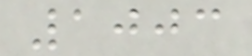1003
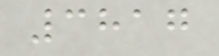3817
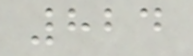824
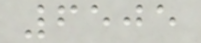6505
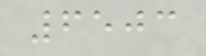6503
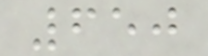650
